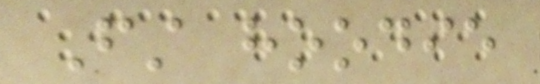First hoodie
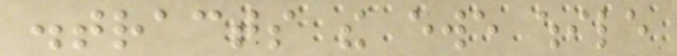distracts the ewe while
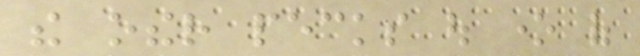the other pecks out one of
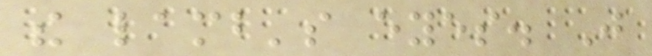the lamb's eyes. Just
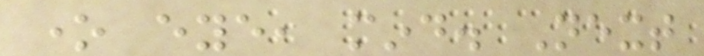one eye, mind. Next
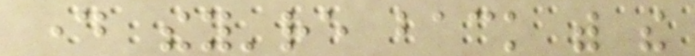day they're back with the
